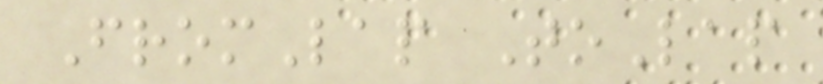FromLap ToLap
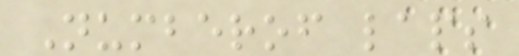Numberof laps
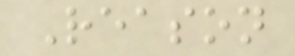Reason
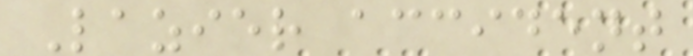Lazier accident
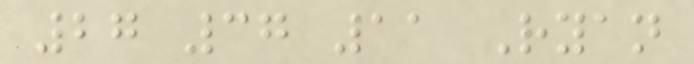27 37 11 Ryan
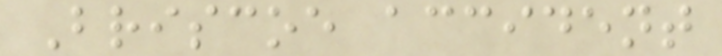Briscoe accident
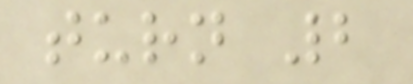turn 2
